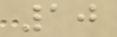10
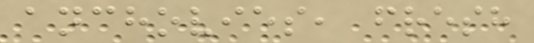anchovies, fresh
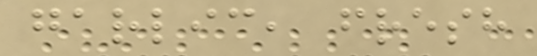garlic, fresh
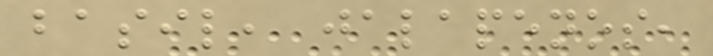basil, jalapenos,
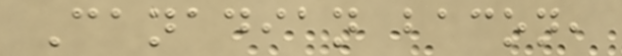Canadian bacon,
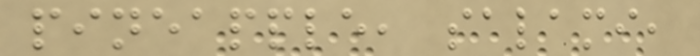pineapple, salami,
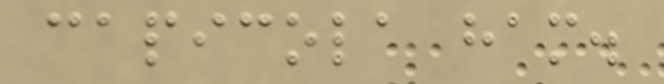capicola ham.
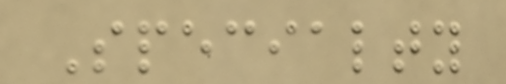Specialty
